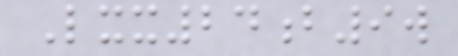Lxx24b9w
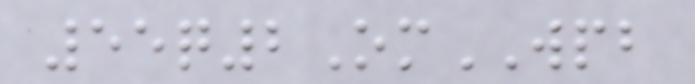55q2OmWPB
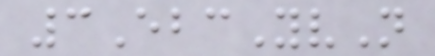3EbcYvN
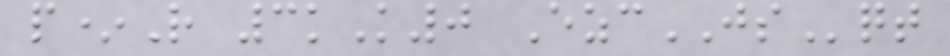p*R 3kK0 EzcJSqt
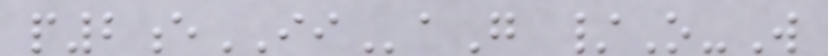p2eIIaG /O-W
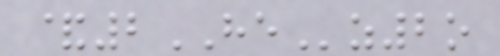&2HEz2o
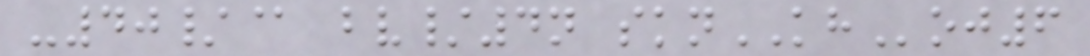-40/@ bv/4n sknKHoj6
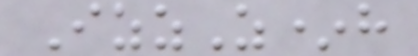IzzZ*h
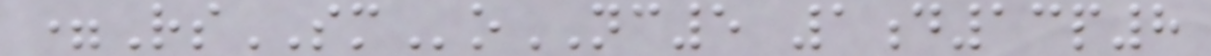=RsSMoNC5 1d13p8
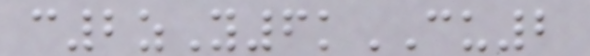c2zY6kCU2
